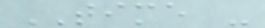TIME -
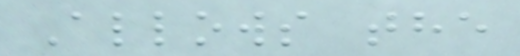Allows the
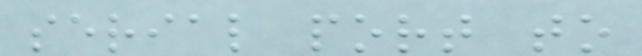serial port to
